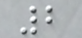2
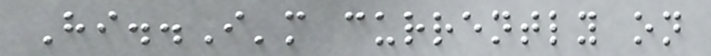Hi..I'm currently on
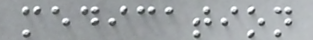medication
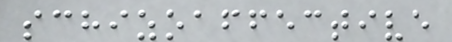schizoaffective
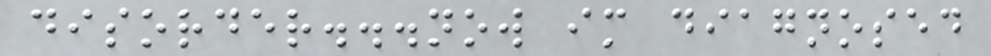disorder...now im diagnosed
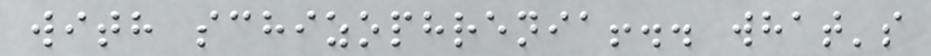with schizophrenia!.. what's
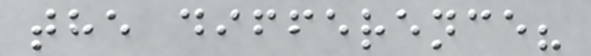the difference?
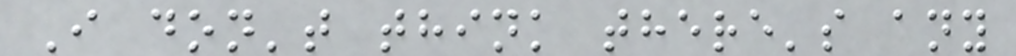I don't think there's any
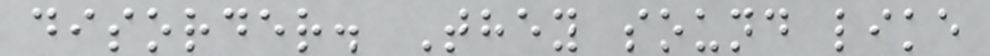disorder. They sound like
